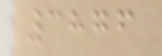3876
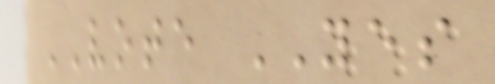VOTE YES
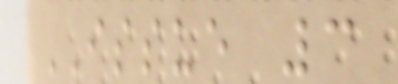ISSUE 3
